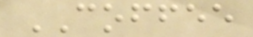COFFEE
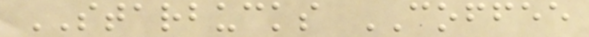STARBUCKS COFFEE
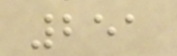251
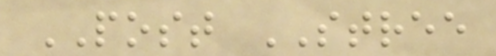POST STREE
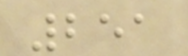251
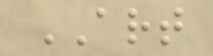ART
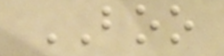BOO
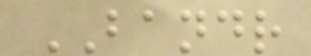BANDR
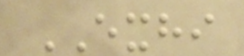EXHI
